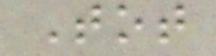Tot
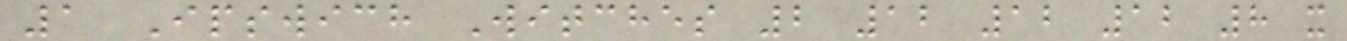1 Ipswich Witches 2 12 12 12 8 x
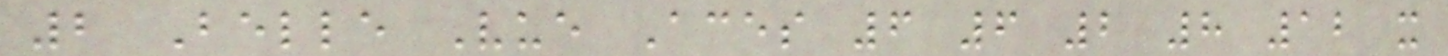2 Belle Vue Aces 6 6 2 8 12 x
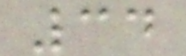34
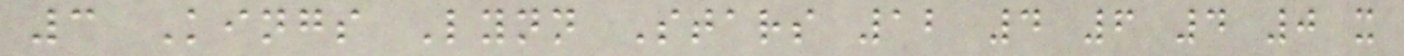3 Kings Lynn Stars 12 4 6 4 0 x
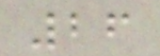26
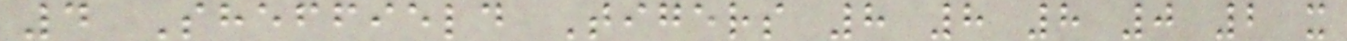4 Sheffield Tigers 8 8 8 0 2 x
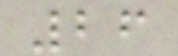26
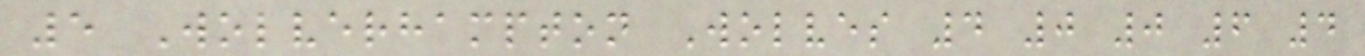5 Wolverhampton Wolves 4 0 0 6 4
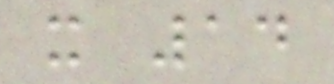x 14
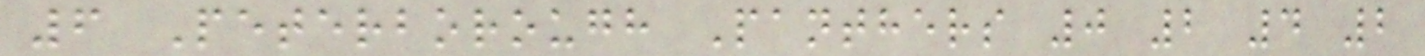6 Peterborough Panthers 0 2 4 2
